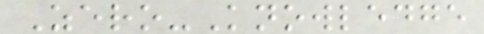Zero-Knowledge
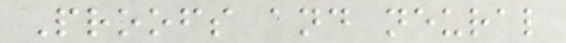Proofs and neural
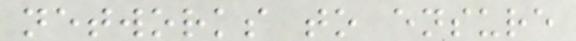networks to ensure
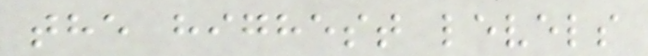the highest levels
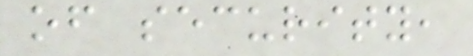of security,
